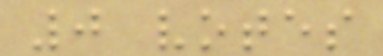0 votes
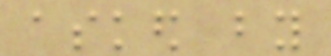asked by
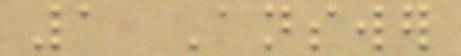1 Answer
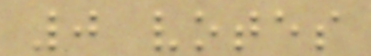0 votes
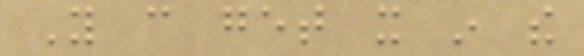You can get it in the
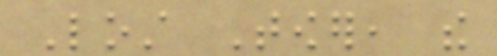Lost Tower, the
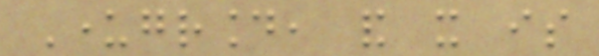Underground, and it is
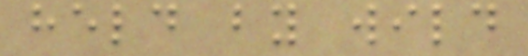held by wild
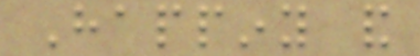Happiny and
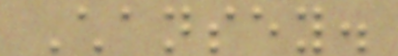Chansey.
